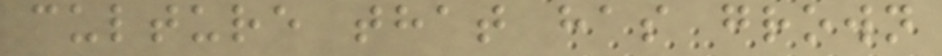culture that has grown
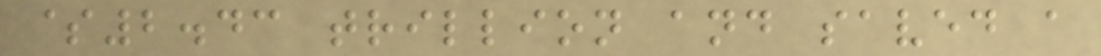$2.43 trillion and saved a
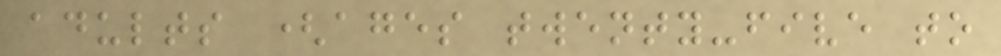adults (ages twenty-five to
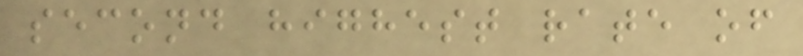second highest rate of
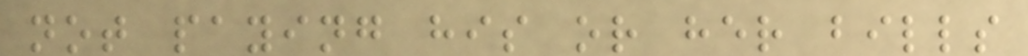not paying his or her bills
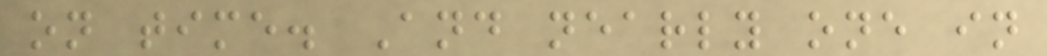on time. And nearly one in
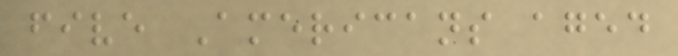five Americans aged
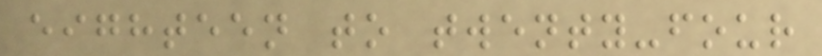eighteen to twenty-four
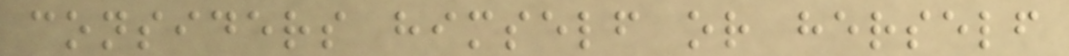considers himself or herself
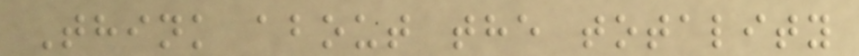Think about the totality
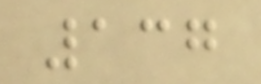137
